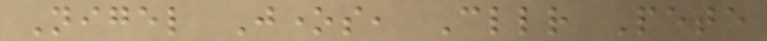Nigel Jones, Cllr Pete
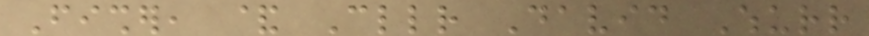Fisher, & Cllr David Whurr
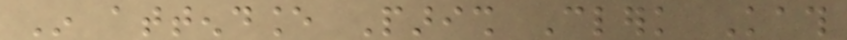In attendance Parish Clerk Kath
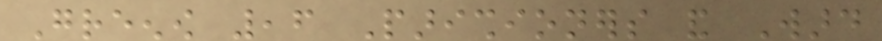Greenow ,6 Parishioners and Ward
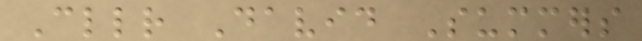Cllr David Summers
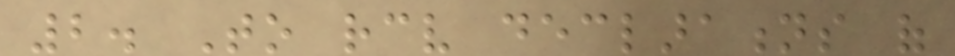2. To receive declarations of
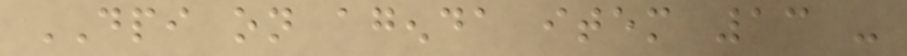DPI on agenda item 13 -
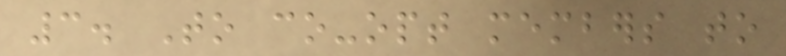3. To co-opt members to
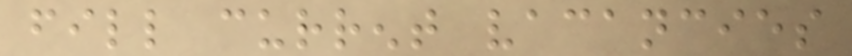fill current vacancies
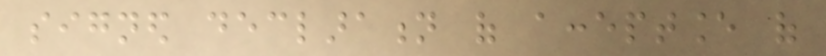signed declaration of acceptance of
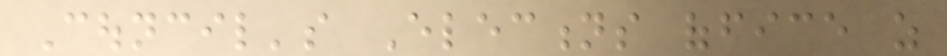Council's Elections office as
